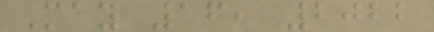May 16, 2022
